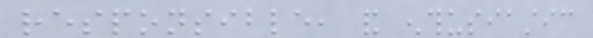responsible, and enthusiastic
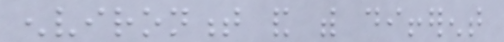environment and with different
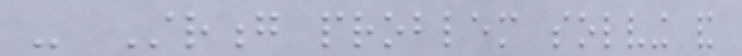- Strong problem solving and
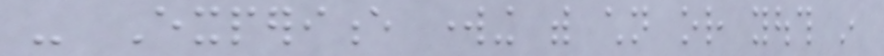- Experience working with children or youth in
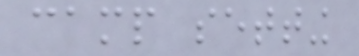camp setting
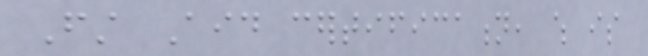First Aid certification, which is
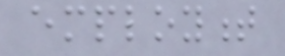employment
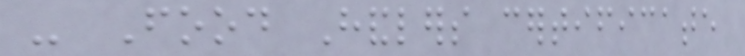- Food Handlers certificate
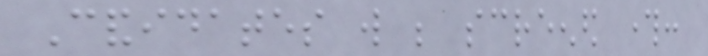Candidates will be screened through:
